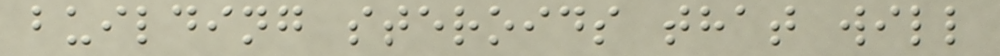building steroids that will
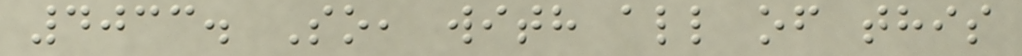4033. So, with all of this
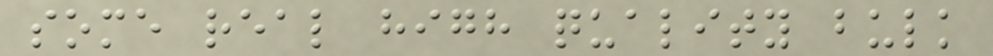some real high quality bulk
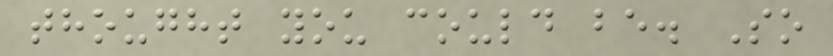thought you could be. So
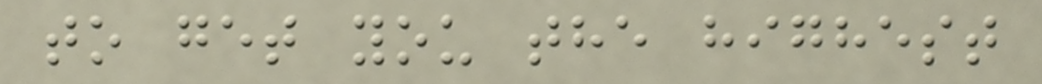to get you the highest
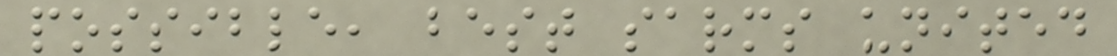possible, best sarms united
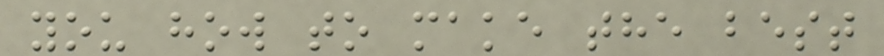you how to make the best
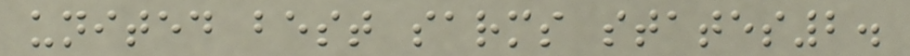united best sarms states2.
